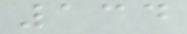134
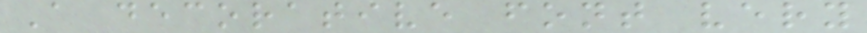A decorative font very
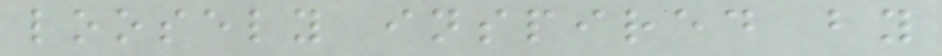loosely inspired by
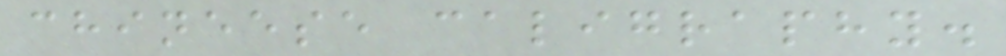chineese caligraphy.
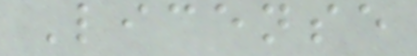License
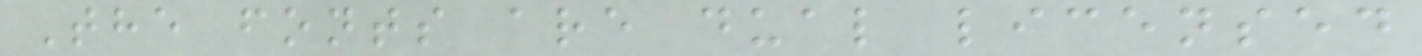The fonts are dual licensed
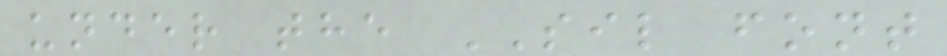under the SIL font
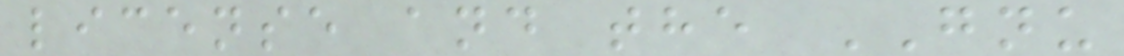license and the GNU
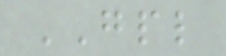GPL
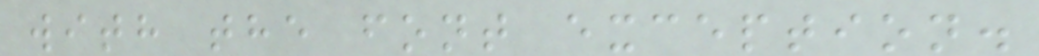with the font exception.
